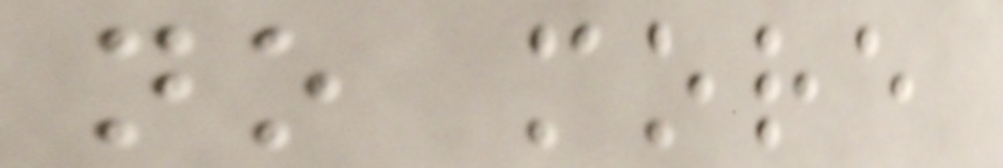no more
